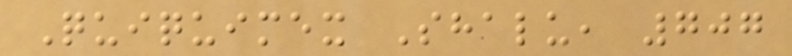Quiquimex Shalu, 707
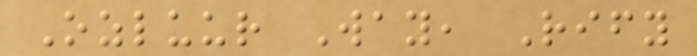Ozluur Way, Rify
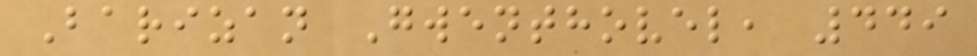Barizan Gwenthovel, 449
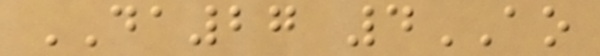DA27 4AO
